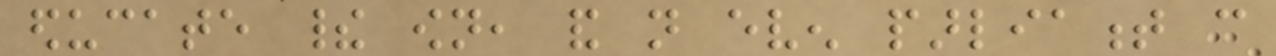educate their own, and not even parliament can
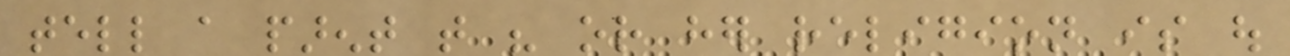tell a parent that his or her religion is out
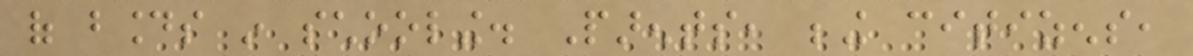of bounds in schooling. Parents, being citizens,
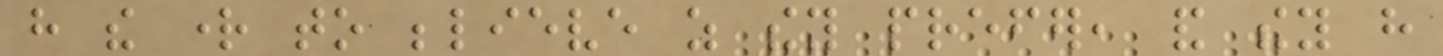have the right to believe as they prefer, and they have
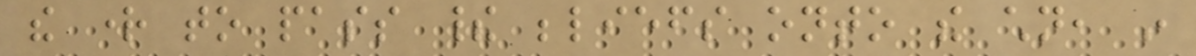the right to pass their beliefs onto the children, in
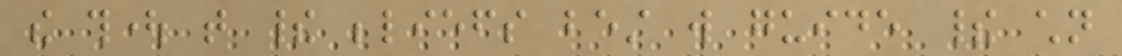the thought that their beliefs best will guide their children
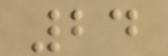24
